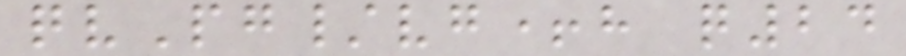qvPg/vg+h q24
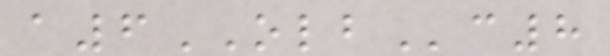a6OLBc8
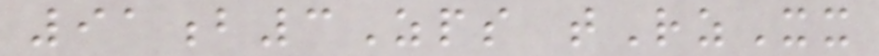91b3Zps tRzXx
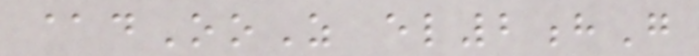@dOoZ el2hG
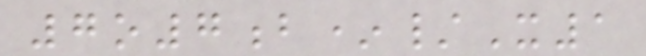7o7b*/X1
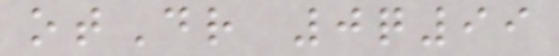otDr 0q99
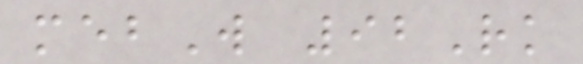mebW 92Rk
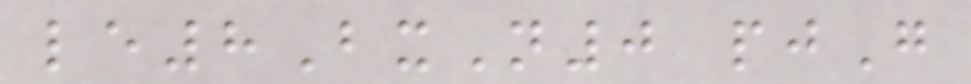le8BxN0 pjG
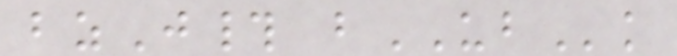bzJ# bUBk
